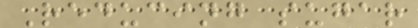Reducing sugar
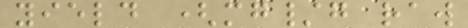yield (mg/g raw
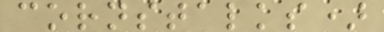cornstalks)
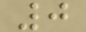0
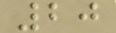20
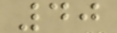40
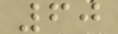60
